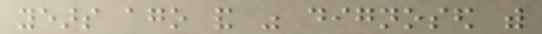years ago and was dignosed with
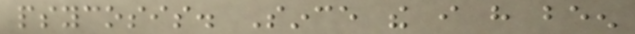psycosis. Since the i have been
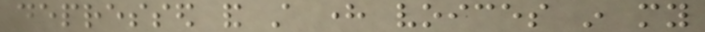depressed and still here voices in my
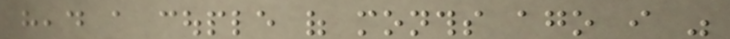head a couple of months ago i was
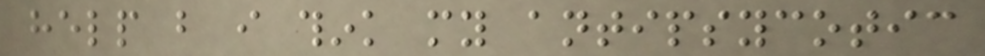help but i think my antipsycotic
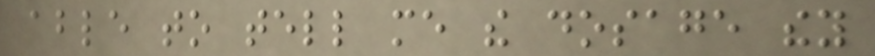able to tell me the dosage they
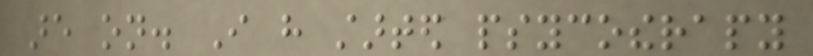are on. I have started psycotherapy
